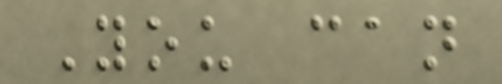You can
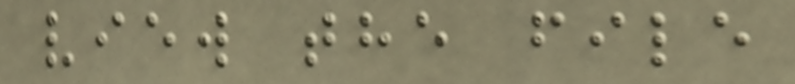view the file
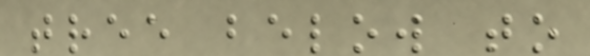tree below to
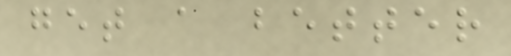get a better
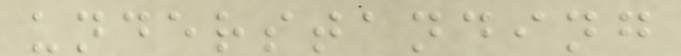understanding
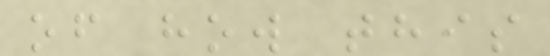of how this
